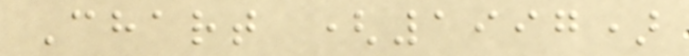Chart (1997)
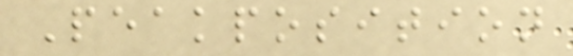Peakposition
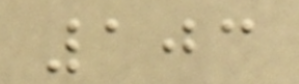103
